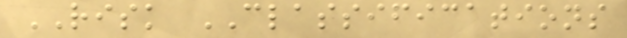RISK CLASSIFICATIONS
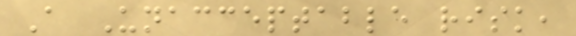A Unacceptable risk,
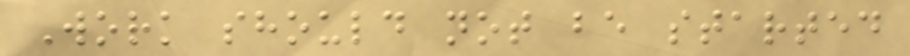Work should not be started
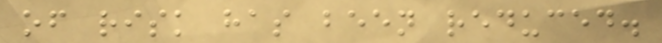of risk has been reduced.
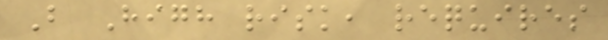B High risk, requires
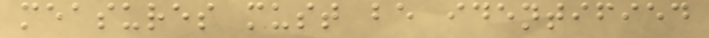measures must be identified
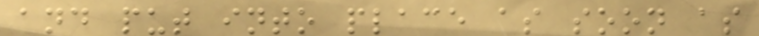and put into place as soon as
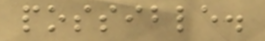possible.
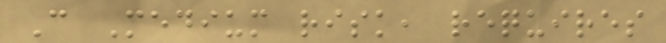C Medium risk, requires
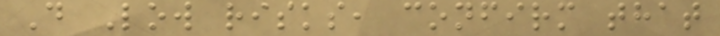D Low risks, confirm that
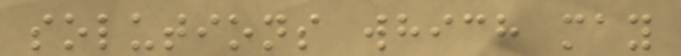solutions which may
